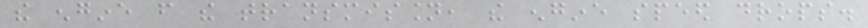the engine from the transmission, the engine speed drops.
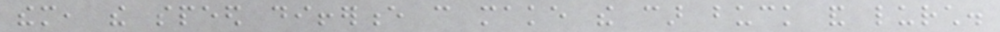them, the speed difference can make the car buck and lurch.
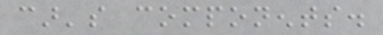car's components.
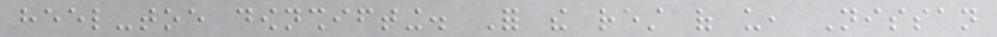heel-toe downshifting. For the rest of us, Nissan
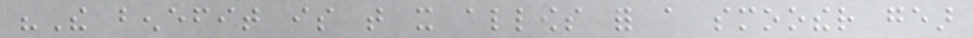"The benefit is that it allows for a smoother gear
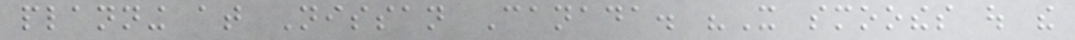planning at Nissan Canada. "It smoothes out the
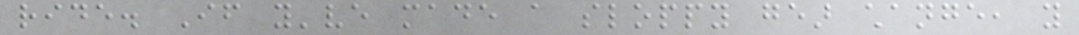ride. If you've made a sloppy gear change, you
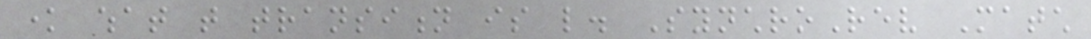know what that transition is like. SynchroRev Match
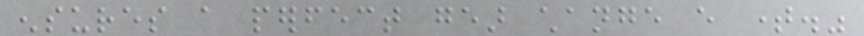ensures a perfect gear change every time."
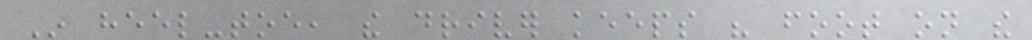In heel-toe, the driver keeps his foot on the
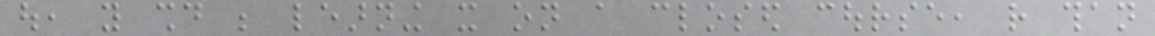out, you should be learning it on a closed course, rather than
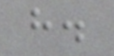have.
